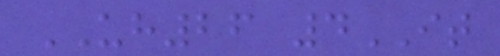UH26 4IT
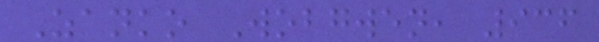Zanko Wobgwen, 936
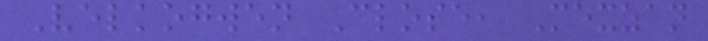Velkogwen Close, Mexzan
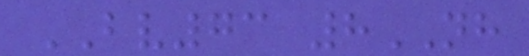BV73 8NH
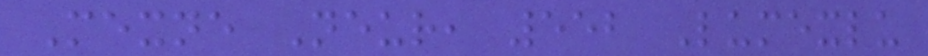Mexne Neur, 552 Lumexlu
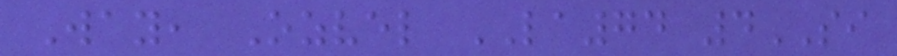Way, Ozvel LA74 4SI
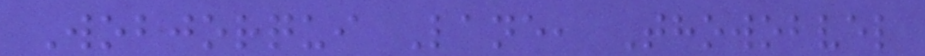Wobjorqui Lane, Thowobvel
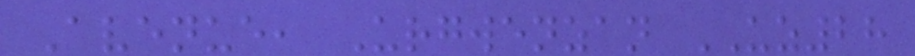Avenue, Urgwenzan UZ28
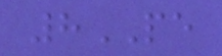8PE
